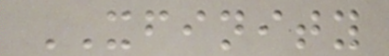XFINITY
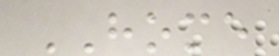HOME
